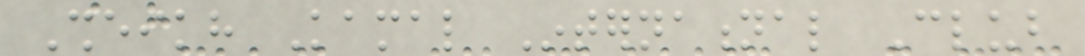Sheikh Kamal International Club
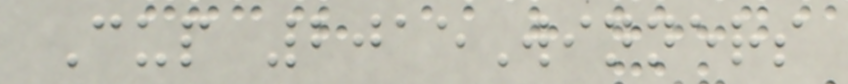Cup 2015Winners
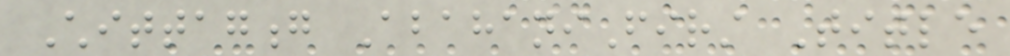Chittagong AbahaniFirst Title
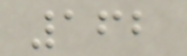162
